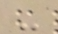-
